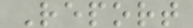Report
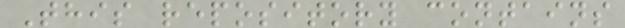This repository contains
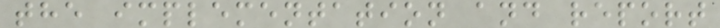the implementation and report
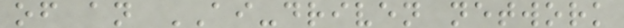of an AI-driven network
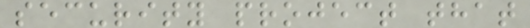security project that
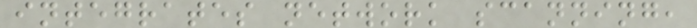integrates network scanning,
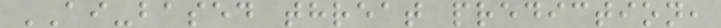AI-based threat prediction,
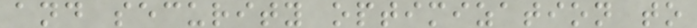and security optimization to
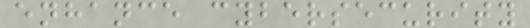enhance cybersecurity
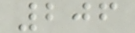206
